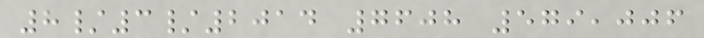8/3/2014 7608 579,006
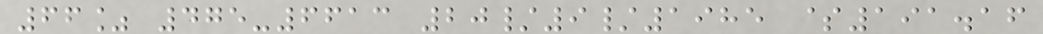66% 475-6613 20/9/1985 $191.16
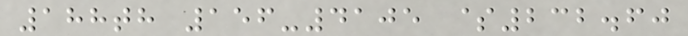188th 156-4105 $232.60
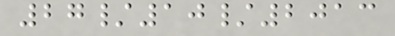27/10/2013
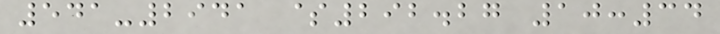541-2941 $292.27 10:34
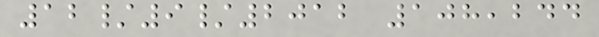12/9/2012 108,244
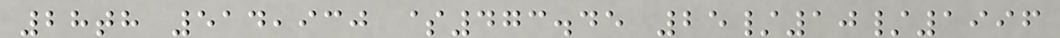28th 514,930 $473.45 25/10/1996
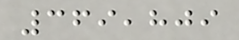369,809
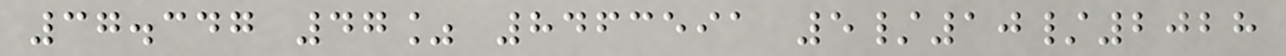37.347 47% 8463591 5/10/2028
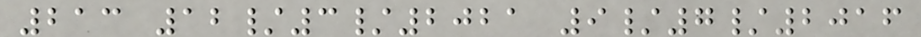213 12/3/2021 9/7/2016
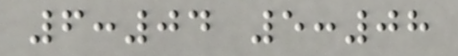6:04 5:08
